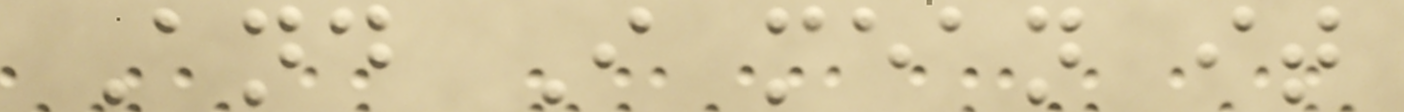And I mean it
